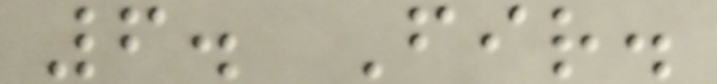6. Fir.
